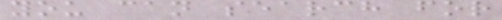you can search for
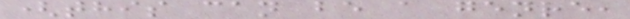(this can be a genre,
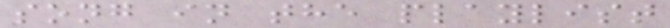song in the playlist
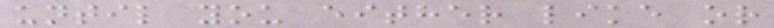until you either like or
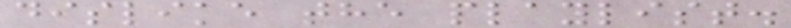dislike the playlist.
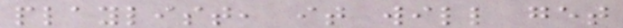playlist, it will get
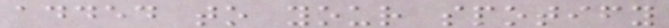added to your spotify
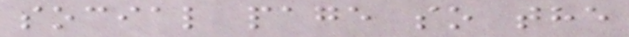social page so the
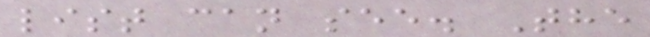list can see. The
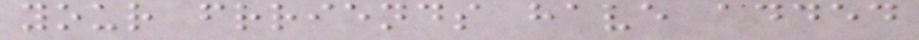your frriends have added
